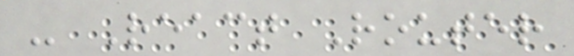- React Router
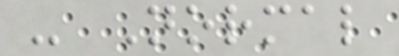- Normal
